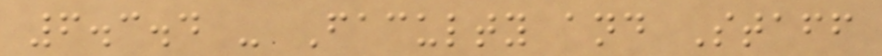6.3.4 - Faculty and Staff
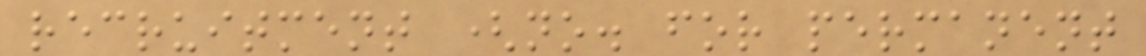recruitment (no. for permanent
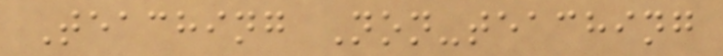Teaching Non-teaching
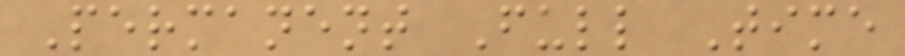Permanent Full Time
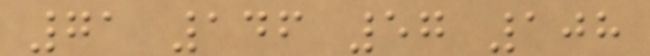71 146 57 108
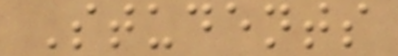Students
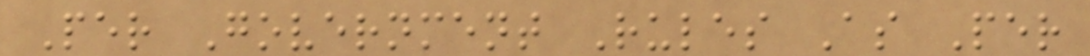Per Government Rules As Per
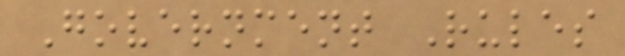Government Rules
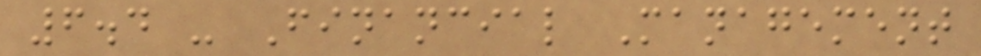6.4 - Financial Management
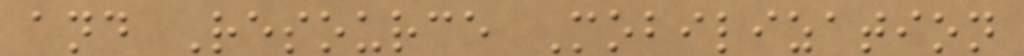and Resource Mobilization
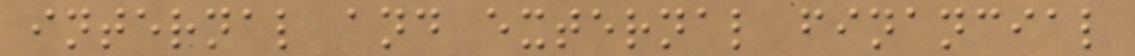internal and external financial
